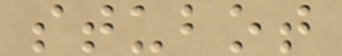stubot
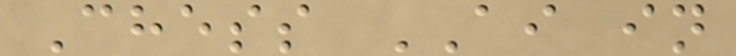Chess AI in
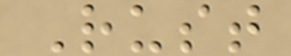Rust
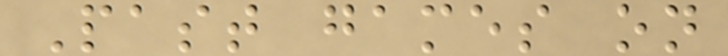Past games on
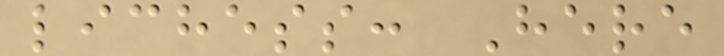lichess: Here
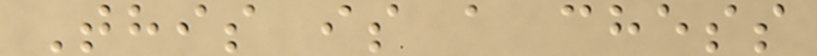This is a chess
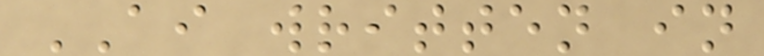AI written in
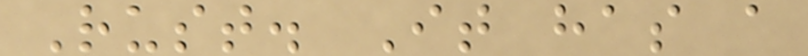Rust. It has a
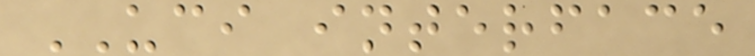UCI interface
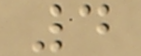4
